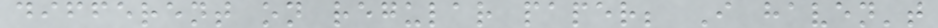different on regular paper; I haven't
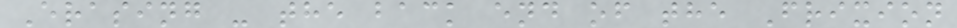Erasing - the back end of the Frixion
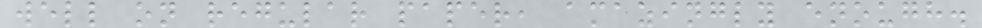well on regular paper, amazingly enough.
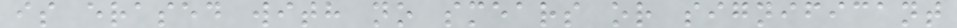is erased with no smears or significant
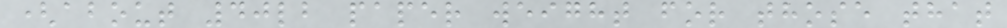(about 40lb paper weight for those that
